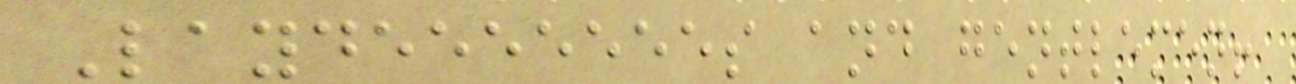Laydeeeeeees and gentlemen!
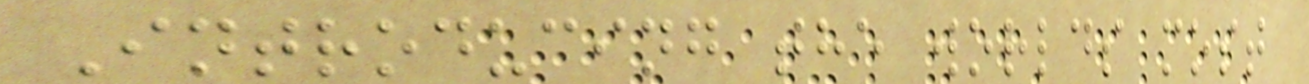Introducing the worlds most
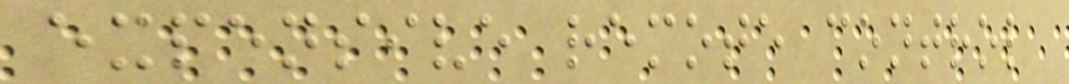expensive remote control
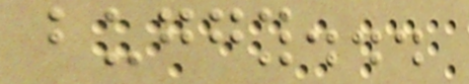buggy...
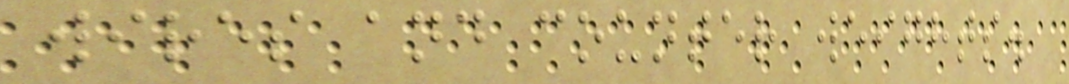wires and counter weights.
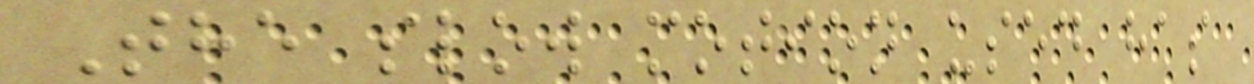The slow motion used has
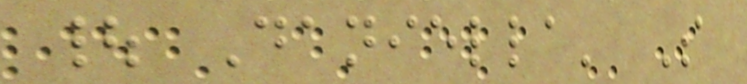| Daniella' S
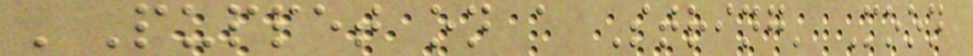'Puppet on a String' Moon
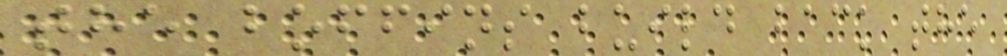the boffins build back the
